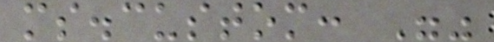ms.custom: ""
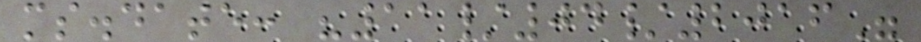ms.date: "11/04/2016"
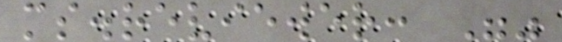ms.reviewer: ""
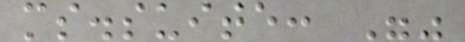ms.suite: ""
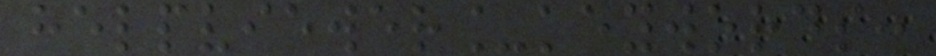helpviewer_keywords:
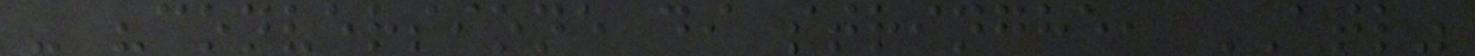- "conversione di stringhe, ATL"
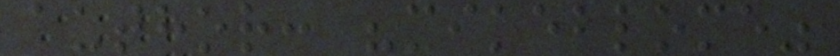author: "mikeblome"
